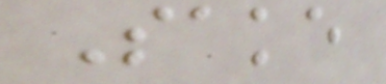Sake
